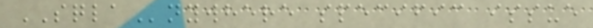SQLAnywhere specific issue
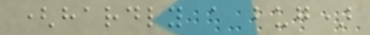(hardly a bug)
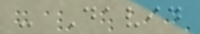- David
